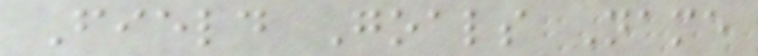Field Goals Name
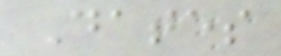Dates
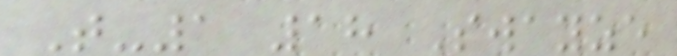T-1 18 Swayze
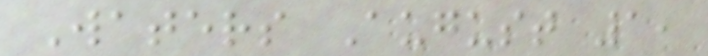Waters August 1,
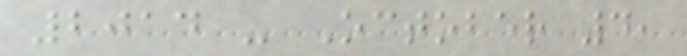2014 - October 4,
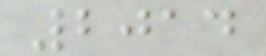2014
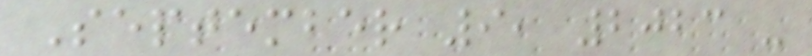September 9, 2023 -
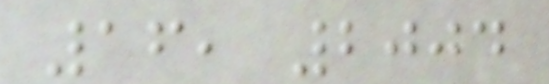16, 2004
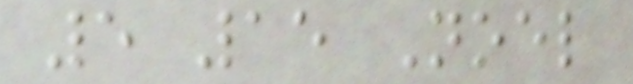5 15 Noel
